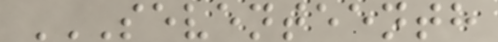SEVENTEENTH
